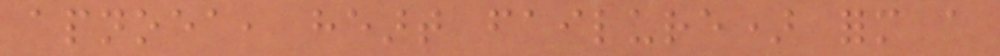apnoea, heart failure) form a
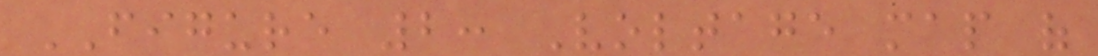FIGURE 2: Voltage map of
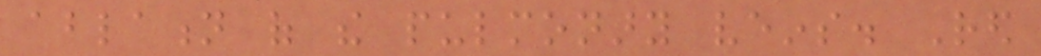ablation of the pulmonary veins. Red
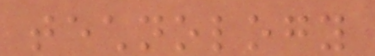technology
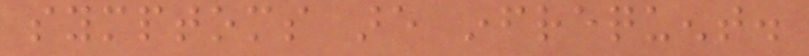symptoms are infrequent.
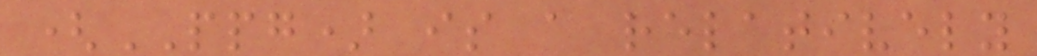(PPG) is a relatively
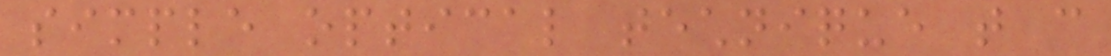simple optical technique that can
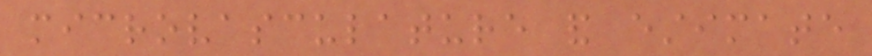microvasculature and estimate
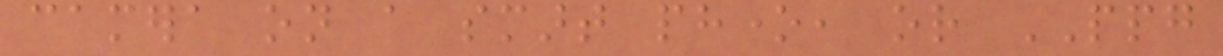camera on a smart phone, or PPG
